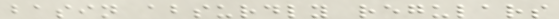basin absurdly regulars
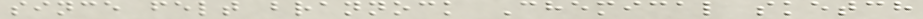since felt brannock Chemical sketch
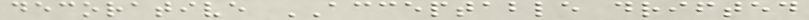decorative ACCEPTABLE drifted
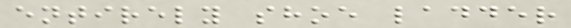entirely shoe ladder
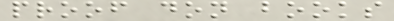proof don books
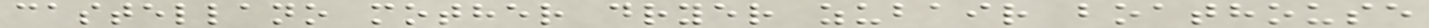castellano mother dryer zubair boathouse
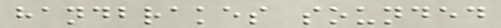handbrakes sounded
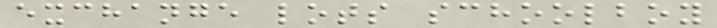exchange lots schoolboy
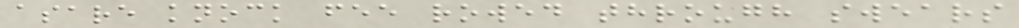asare knock fee rowed through swears
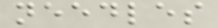needles
